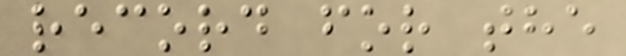record for the
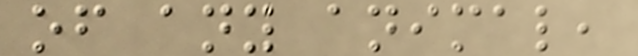of any animal,
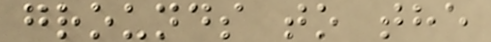grounds to the
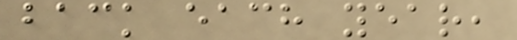back each year,
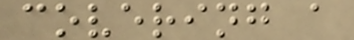covering a
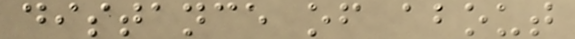distance of about
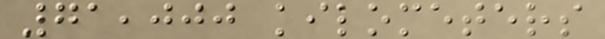71,000 kilometers
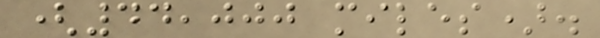(44,000 miles).
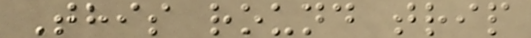This round trip
